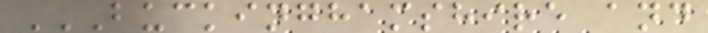BUCKINGHAMSHIRE AND
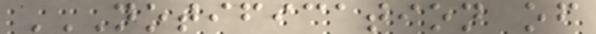NOTIFICATION OF
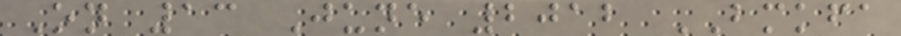On 13 June 2012 BMKFA
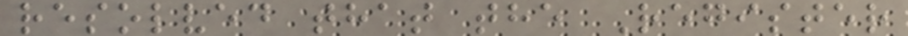resolved that the Register
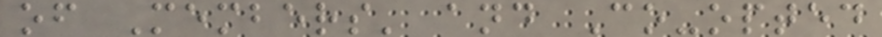of Members' and Co-opted
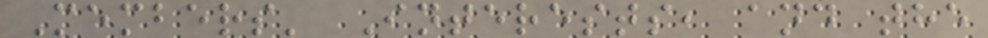Members' Interests, and the
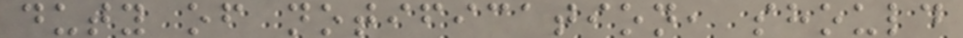duty of notification, should
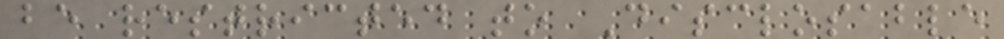be restricted to Disclosable
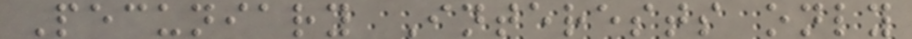Pecuniary Interests only
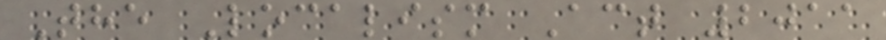The Localism Act 2011
